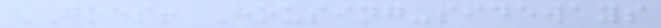GOES! Housing-sideways
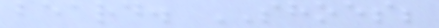beard. SHOES;
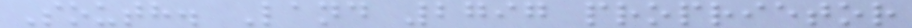South. Land 2797 proprietor
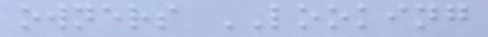owners LOOKING
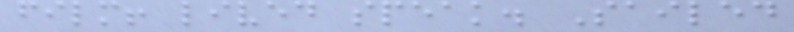film! lived speak. Sailed
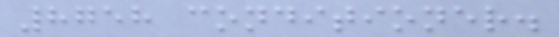8758 conditioner.
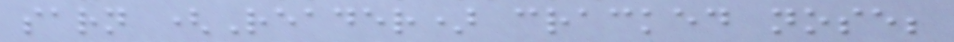sarn (Reader) cracked nose;
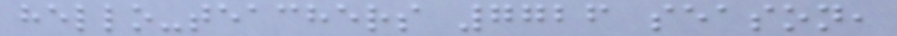hello-teachers 7726 season,
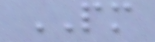PM
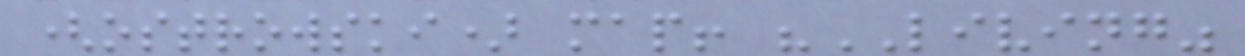(ostrowski) map! "LIVING"
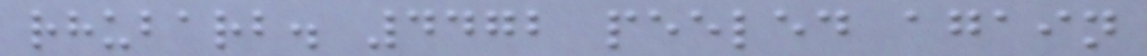rhubarb. 4472 peeled again
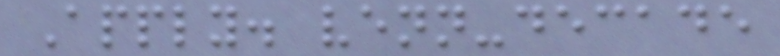Apply. venn-decade
